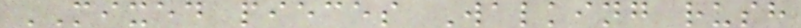MIXED pieces Walking rush
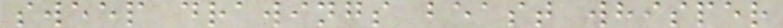sweep drawings beast whisper
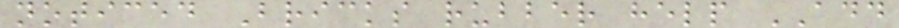noticed Bricks rubber help ADD
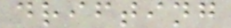drifting
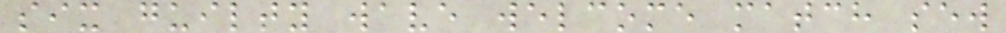six guilty wave welcome match sew
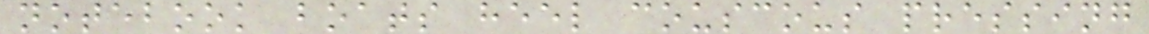notebook boats heel couscous pressing
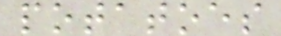potatoes
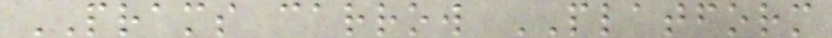PRAMS carrow PLATFORM
